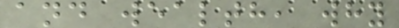and wealth, why
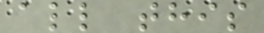all this
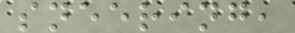sneering,
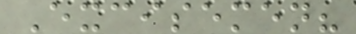Excisemen?
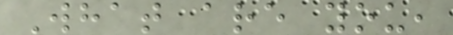What are you,
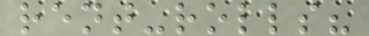rent-rolls?
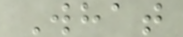What
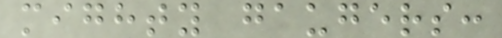mighty gaugers:
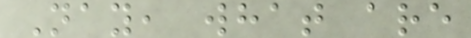Nay, what are
